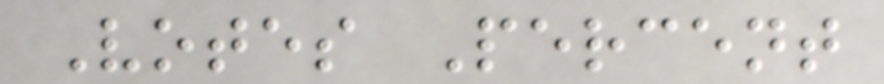Votes Percent
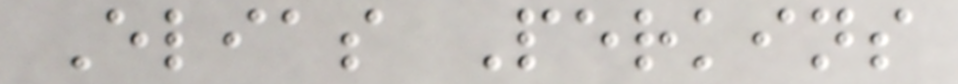Elias Perkins
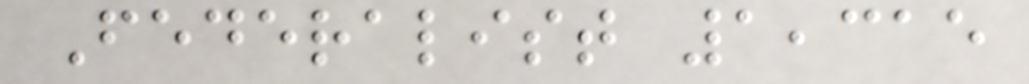Federalist 1,315
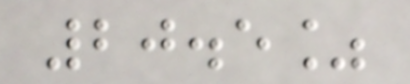20.5%
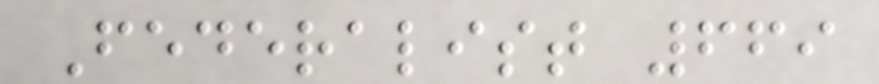Federalist 669
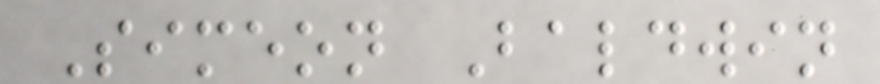Simeon Baldwin
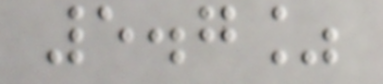5.7%
